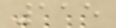115
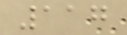117
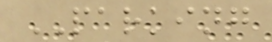PARKING
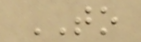TO
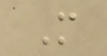M
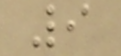9
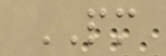PM
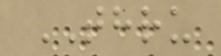THRU
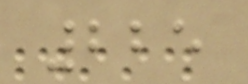225
